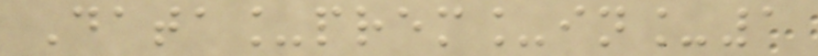Data_prem_in_1
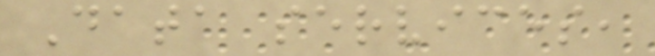Data services,
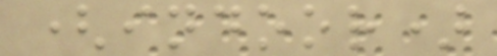(indoor)
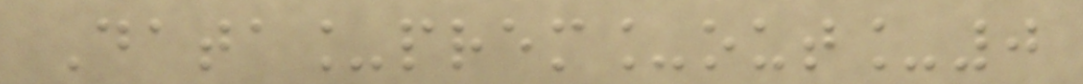Data_prem_out_0
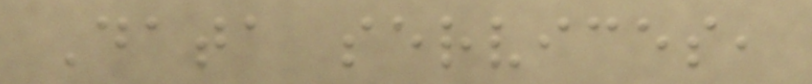Data services,
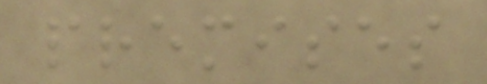premises
